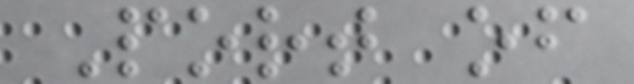Port of
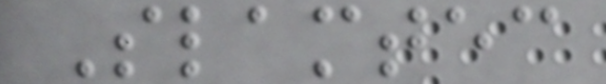Slamtec
